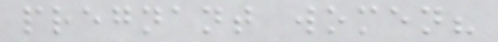pregnant women?
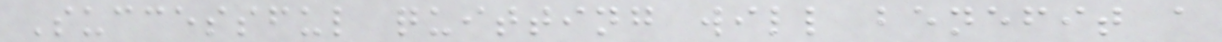Successful quitting will benefit a
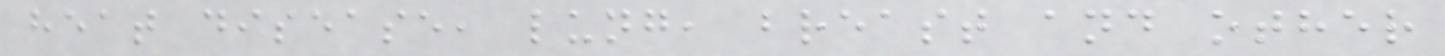heat disease, lung, breast and other
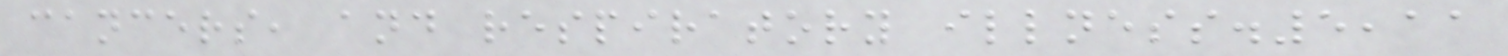cancers, and respiratory illness.5,11
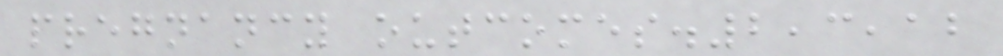pregnancy outcomes.2,3,12
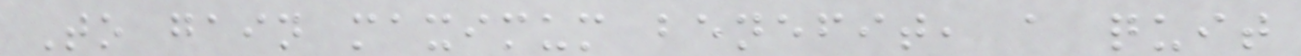To gain maximum benefit, a quit
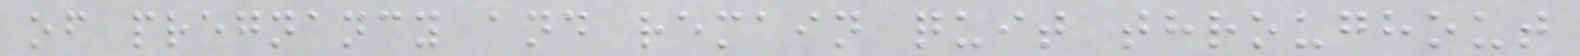of pregnancy and remain quit throughout
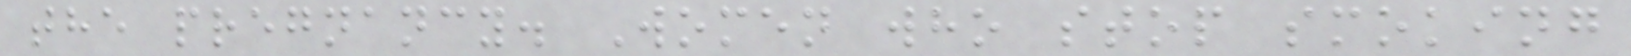the pregnancy. Women who stop smoking
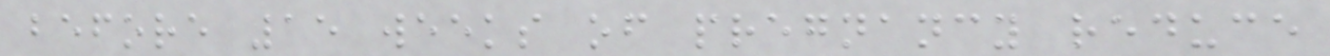before 15 weeks of pregnancy reduce
